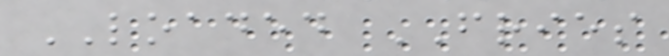LOADED FRIES
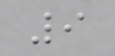9
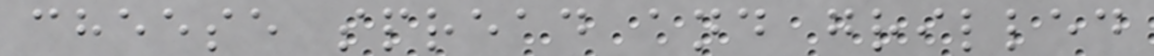cheese spread and grilled
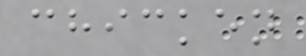chicken
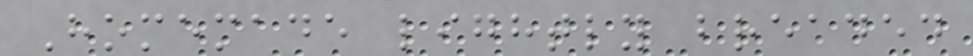Homemade lightly breaded
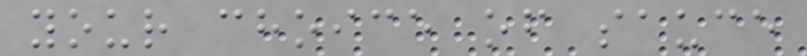your choice of sauce
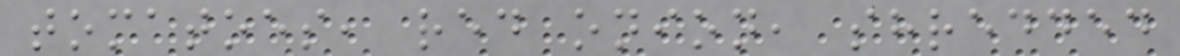tomatoes, red onion, shredded
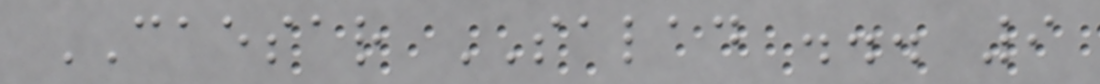CAESAR SALAD ... 9
